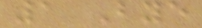1 Bye
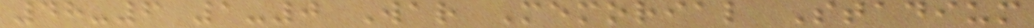48-6 1-0 War Memorial Stadium
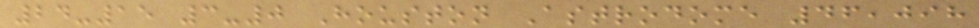24-15 3-0 Houston Astrodome 46,098
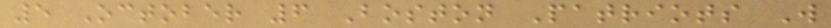5 October 6 Boston Patriots W
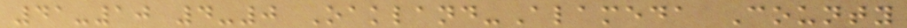41-10 4-0 Oakland-Alameda County
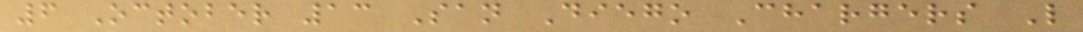6 October 13 San Diego Chargers L
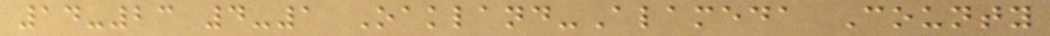14-23 4-1 Oakland-Alameda County
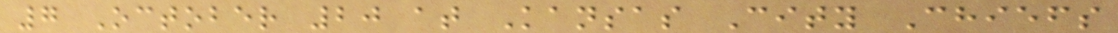7 October 20 at Kansas City Chiefs
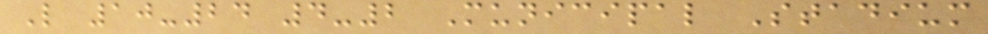L 10-24 4-2 Municipal Stadium
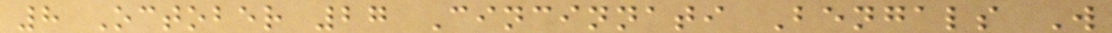8 October 27 Cincinnati Bengals W
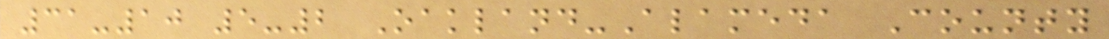31-10 5-2 Oakland-Alameda County
